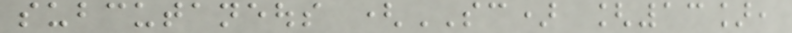subcutaneous (SC) [13],
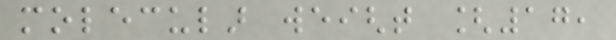molecular weight [17,
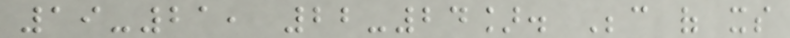19-21, 22-24]. Because of its
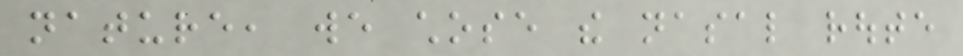nature, we chose the nasal route
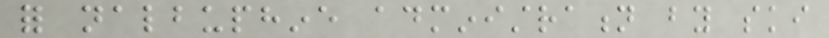for nalbuphine administration by ski
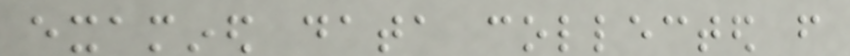examined data collected from
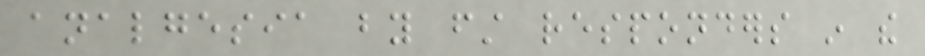analgesia by first responders in the
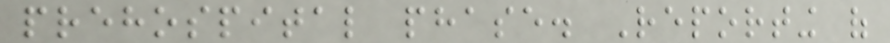prehospital phase. Reporting of
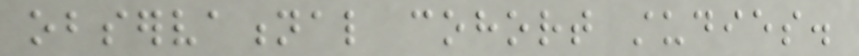observational cohort studies.
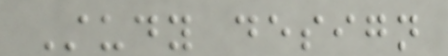Study design
